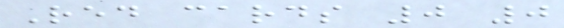Red cards 0 0
